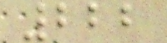222
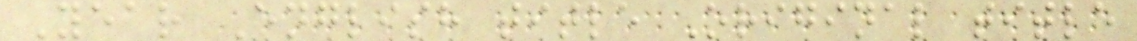Year English title Original title
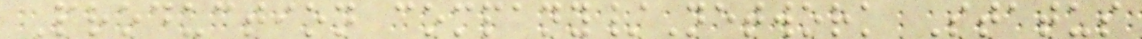Production company/Network Status
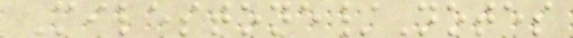Milestone/Notes
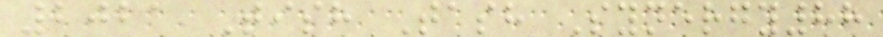2021 Tish Tash Synergy88
